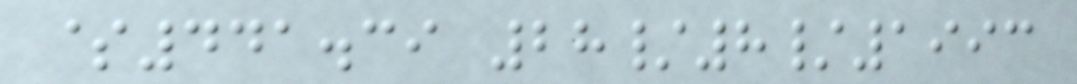$441.39 28/8/1993
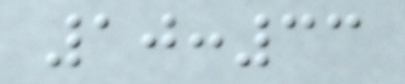10:33
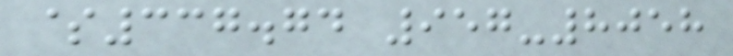$337.74 957-8058
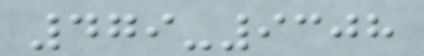479-9308
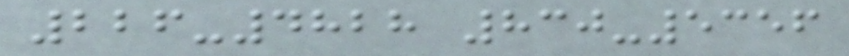226-4828 830-5356
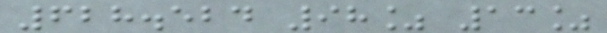628.524 98% 13%
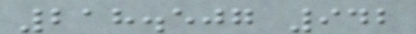218.507 942
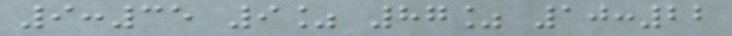9:35 9% 87% 10:22
